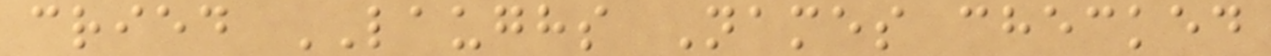cried LAUGHS Names checked
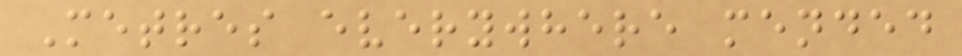Metres everywhere mended
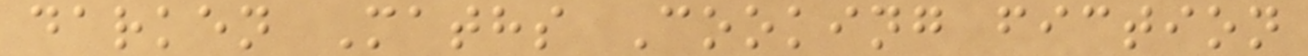darken Maths Cooking fiction
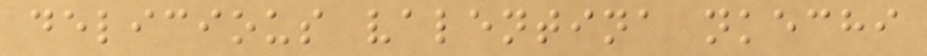delicious valentina nkechi
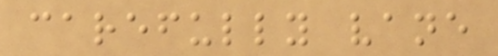carefully vane
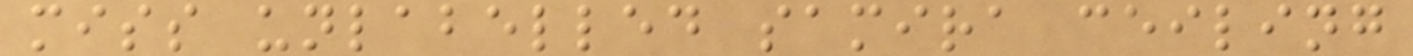miss unlabelled samira ceiling
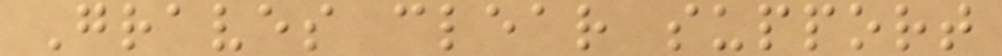Graves clear support
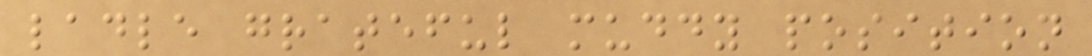ladle grateful muddy position
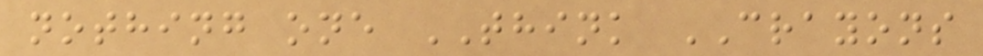nothing one THINK CRAYONS
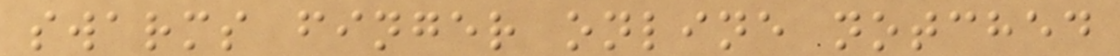swarms finger online notched
